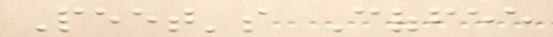Peet's Coffee
